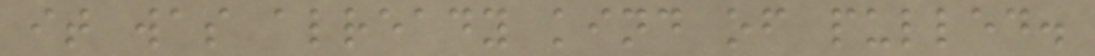it was already kind of pulled.
